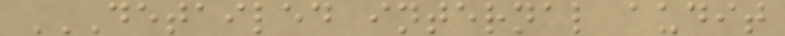DETAILED INTERNAL AUDIT
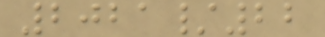2021/22
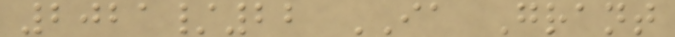2021/22 IA Grant
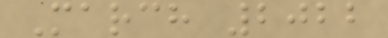March 2022
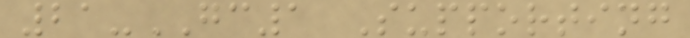21-GC1 Supporting
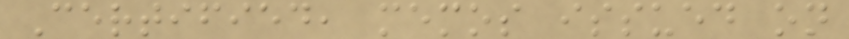Certified, memos issued on
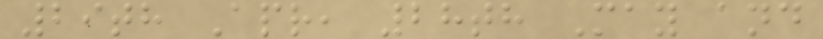29th Apr, 28th May and
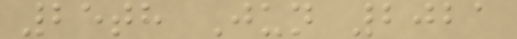25th Jun 2021
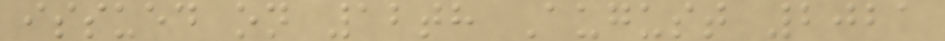issued on 12th August 2021
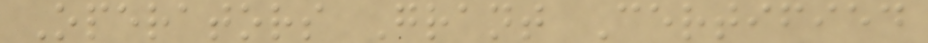Operators Grant Certified
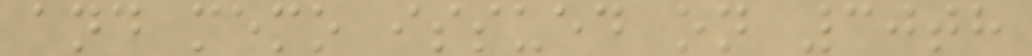and memo issued on 30th
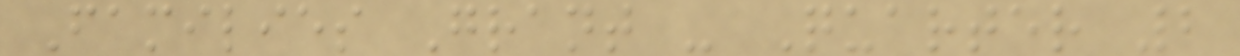Families Grant - Quarter 2
